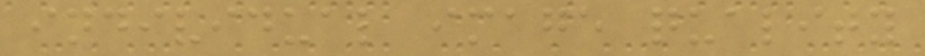individual image quality
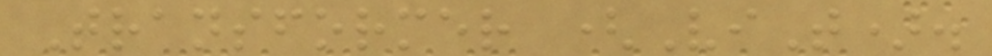Transformer (ViT).
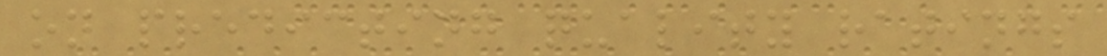on predicting quality ratings
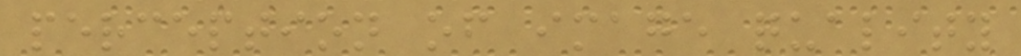perception of image quality
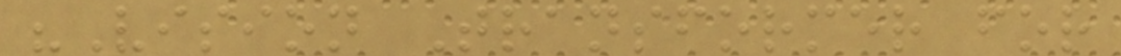"Vision Transformer for
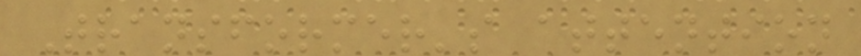Transformer's attention
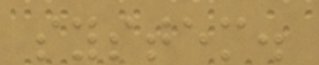system.
